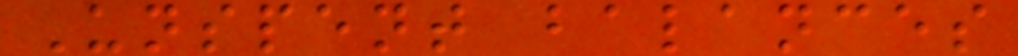Unspent balances
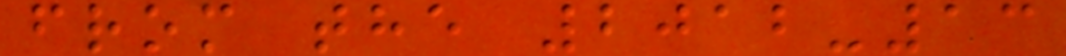from the 2012-13
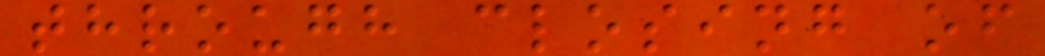through closing of
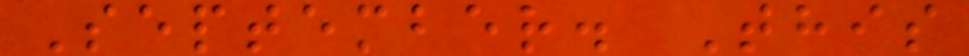September. This
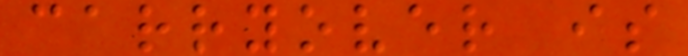carryover is
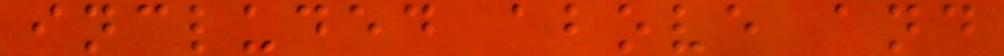included above and
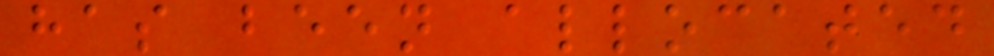has been allocated
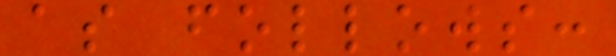as follows:
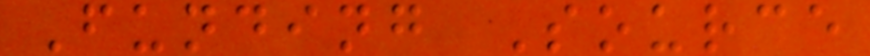Funding Source
